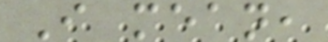I mean,
